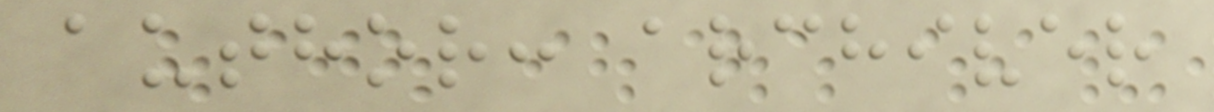author: archiver
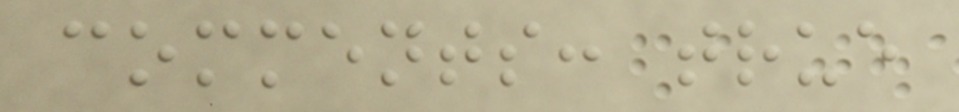comments: true
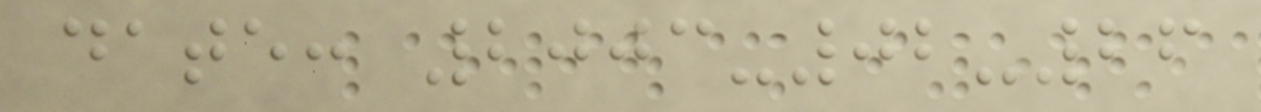date: 2003-02-26
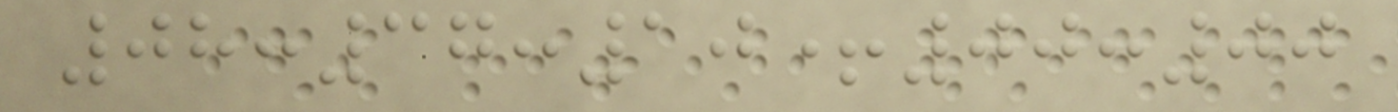08:37:10+00:00
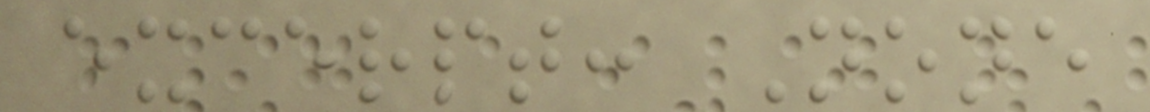excerpt: None
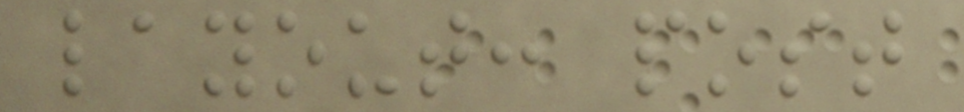layout: post
